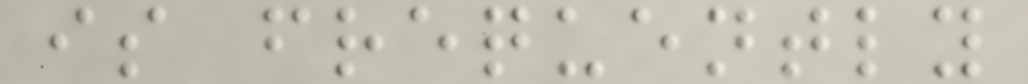is frequently
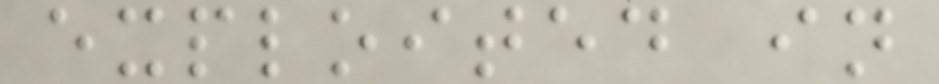exploited in
